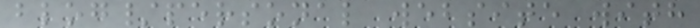blog/personal website with
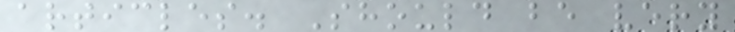articles. Should be very
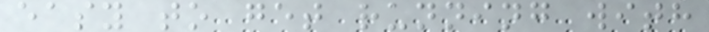easy to get running with
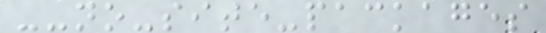--no-site-packages
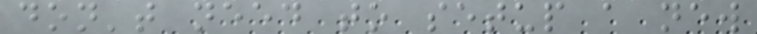don't need to setup a new
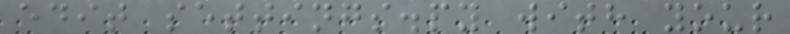edit settings.py with your
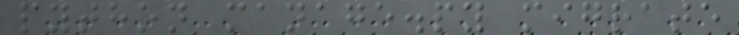python manage.py migrate
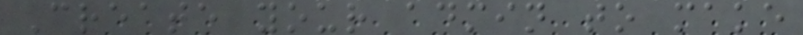Create your admin to make
